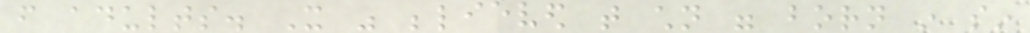from adults. It was believed that children were born in sin
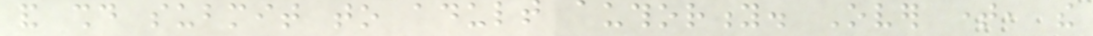and should submit to adult authority. Over time, the
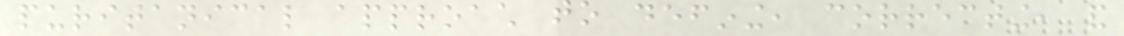puritanical approach to defining, correcting, and
